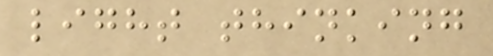light thinking
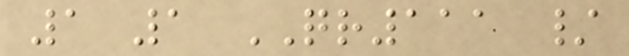1 1 QR111 /
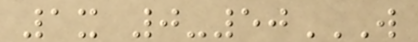1x 0-50W
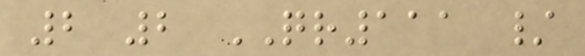2 2 QR111 /
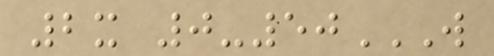2x 0-50W
